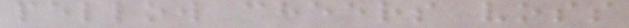pellow cheers voss
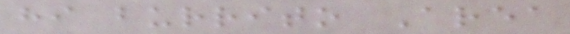hi burrito Area
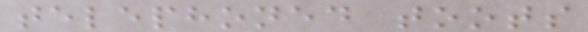telephoned toots
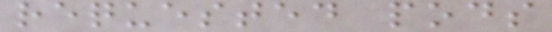requested pods
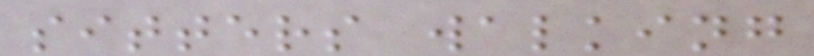sitters walking
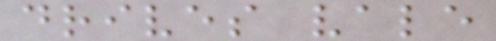drives vale
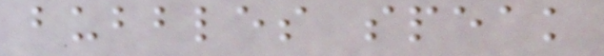bubbles speak
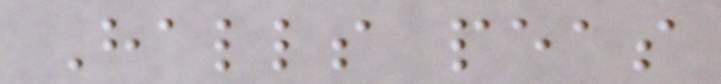Halls peas
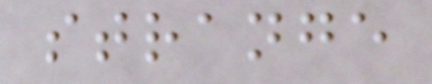strange
